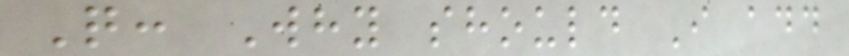Q: Why should I add
